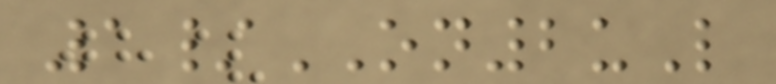1/ON2uL
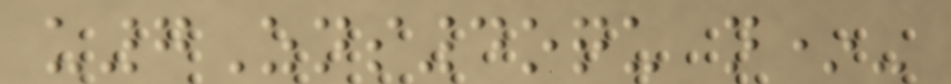u7Zns4oqu n*-
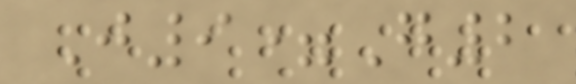J9=G2
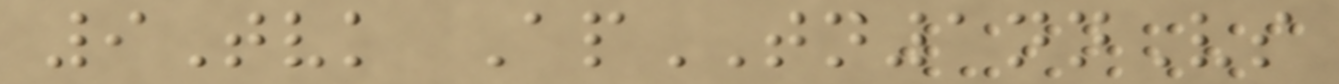9Tvk ApTN1nnVs
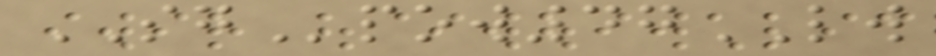SGpow47LW
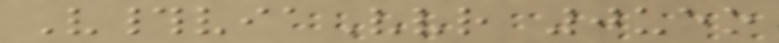V#viaVvr 0ueo
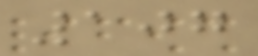107
